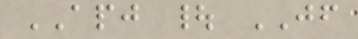APJ | JF
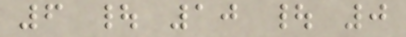6 | 10 | 0
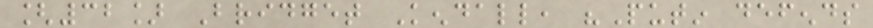[32] Bridget Kendall, "Putin defends
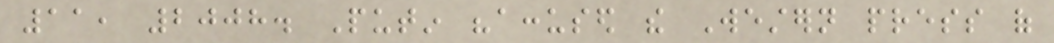11, 2008. Putin "accused the Western press of
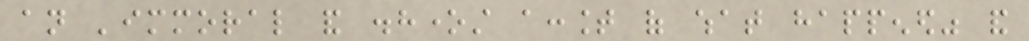an 'immoral and dishonest account of what happened" and
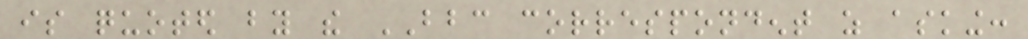is quoted by the BBC correspondent as asking:
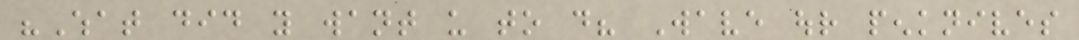"What did you want us to do? Wave our penknives
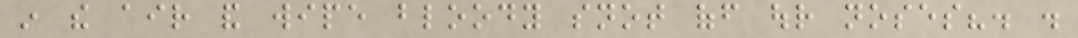in the air and wipe bloody snot off our noses?. .
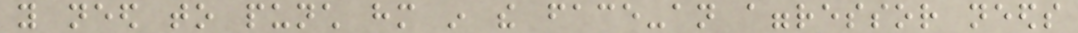you need to punch him in the face-an aggressor needs
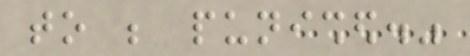to be punished."
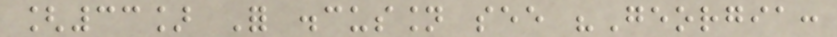[33] For discussion see "Georgia:
